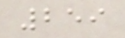259
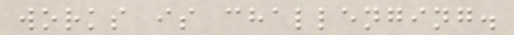works is challenging.
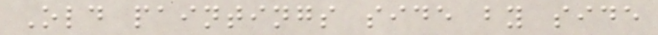Old paintings side by side
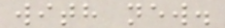with new.
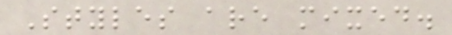Styles are mixed.
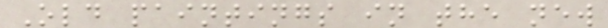Old paintings in the new
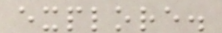explore.
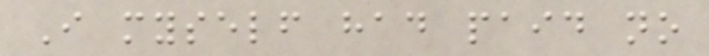I myself had paid no
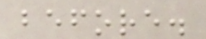before.
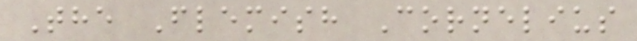The Flemish Cornelius
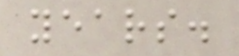years.
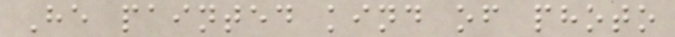He painted kind of photo
